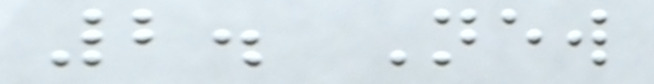2. New
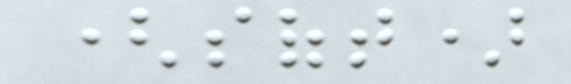(soft)
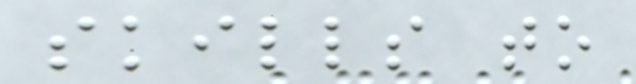skills to
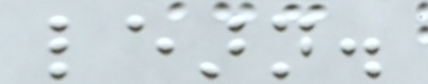learn.
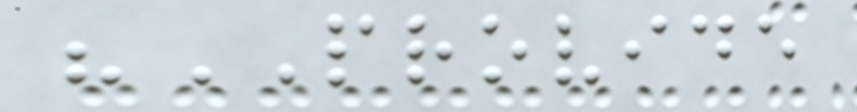"PROVIDE
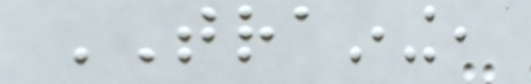TRAINING,
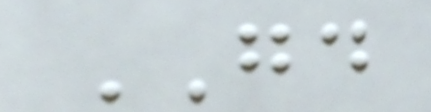GOOD
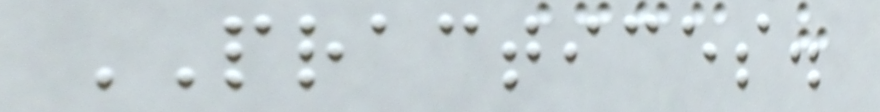PRACTICES.
